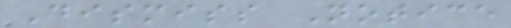Dismiss Notice
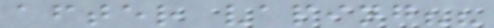after vaping??
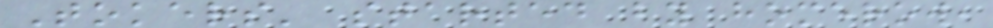Tokers' started by homerow,
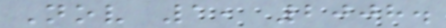Nov 1, 2008.
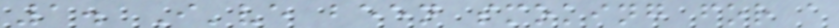1. I've been smoking for a
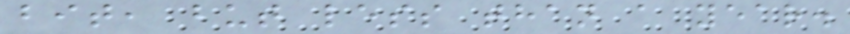bit, but less than a year.
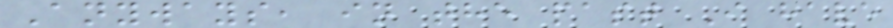Anyways, in the past I have
